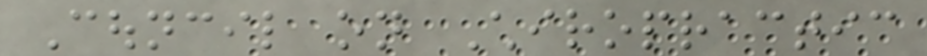Council on Chiropractic
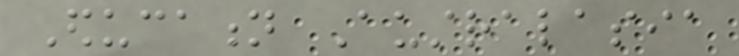Education Australasia
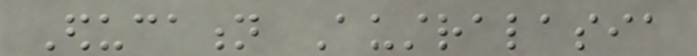Education Australasia
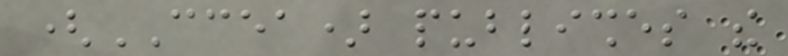(CCEA) publishes the
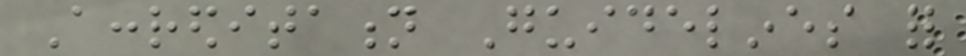Accreditation Guidelines for
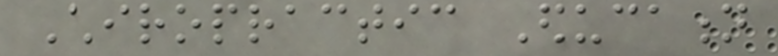Chiropractic Education
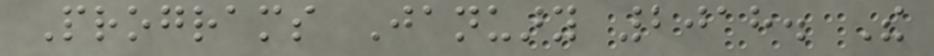Programs January 2018. The
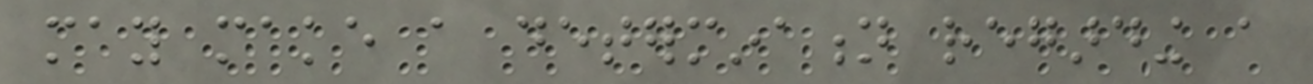may make a determination regarding a
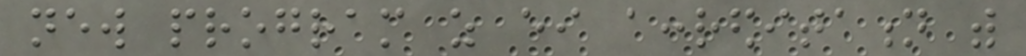new program as either accreditation with
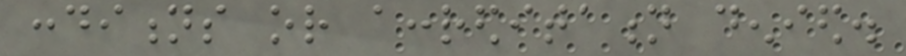conditions or accreditation denied.
